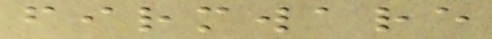firmware
